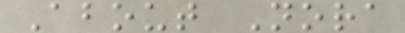About Nora
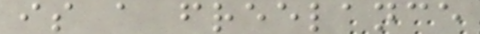is a freelance
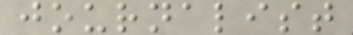journalist
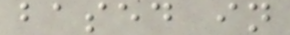based in
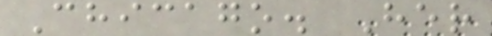Chicago. Her
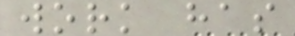work has
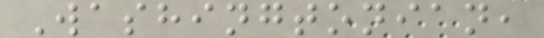Washingtonian,
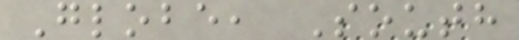Globe, South
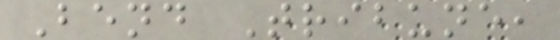Bend Tribune,
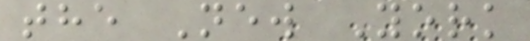the New York
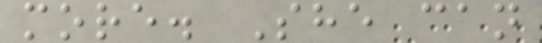more. She can
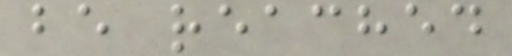be reached
